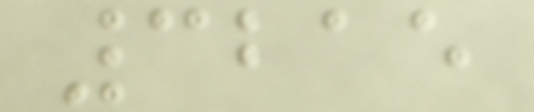3215
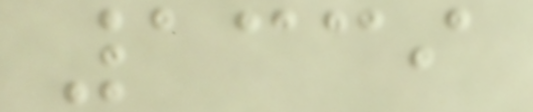1339
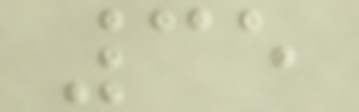35
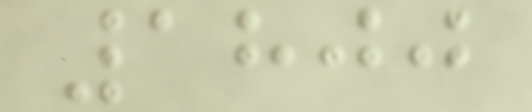1800
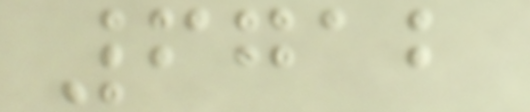6712
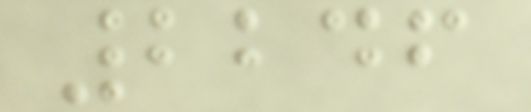2246
